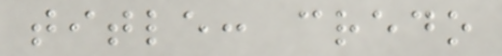title: credo
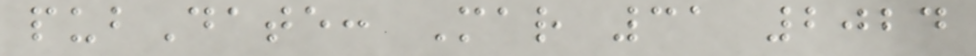pubDate: Mar 31 2024
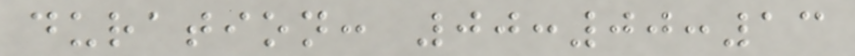duration: 00:00:13
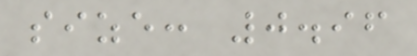size: 0.96
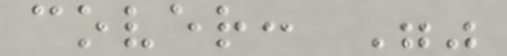cover: ""
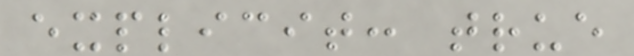explicit: true
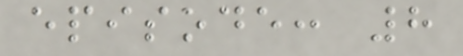episode: 8
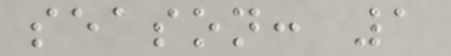season: 1
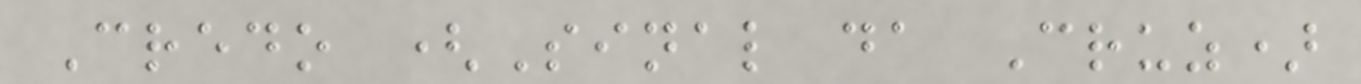Credo (Sinal da Cruz)
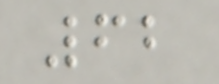62
